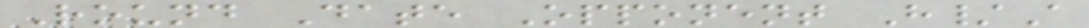Round Date Opponent H/A
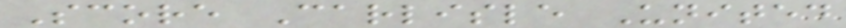Score Carlisle United
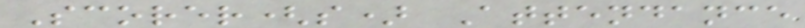Scorer(s) Attendance
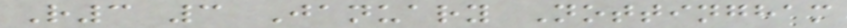R3 3 January Nottingham
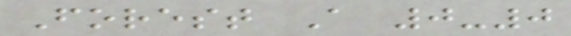Forest A 0-0
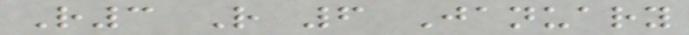R3 R 6 January
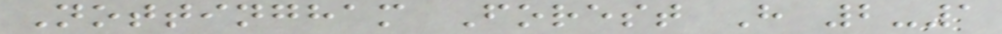Nottingham Forest H 2-1
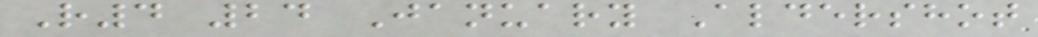R4 24 January Aldershot
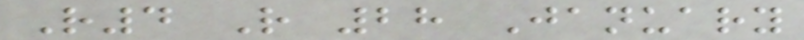R4 R 28 January
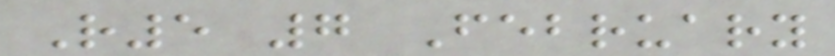R5 7 February
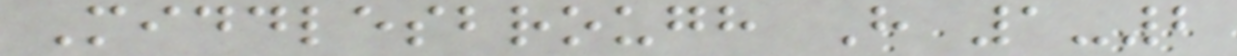Middlesbrough H 1-2
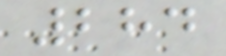284
